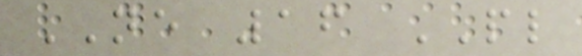NE 16 PL
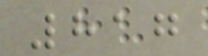817
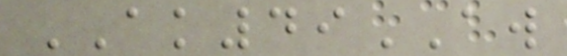AK49AW
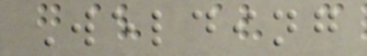Welding
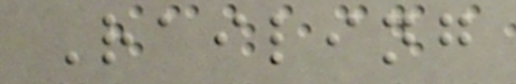Railing
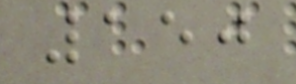150
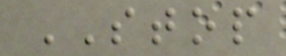STOP
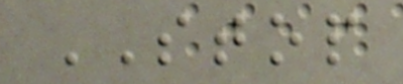STOP
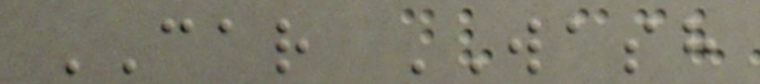CAR WASH
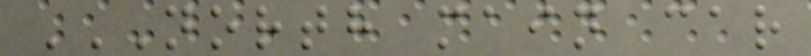NORTH MAIN CAR
